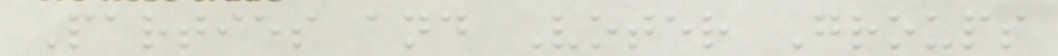Parties and Voter Groups
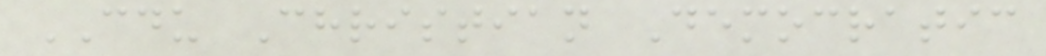CDU Christian Democratic
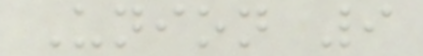Union 9
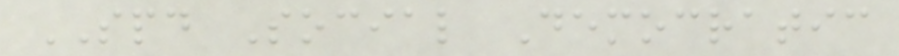SPD Social Democratic
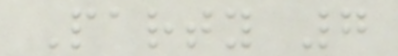Party 7
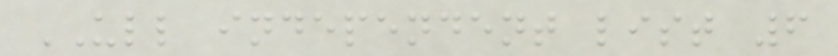ULL independent list 6
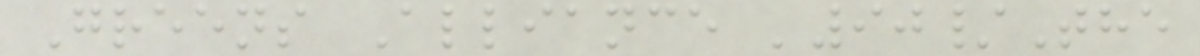Greens Alliance '90/The
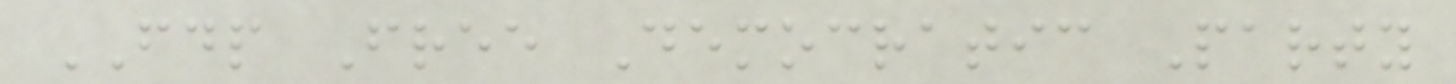FDP Free Democratic Party
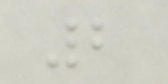2
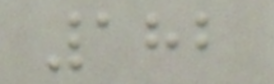182
